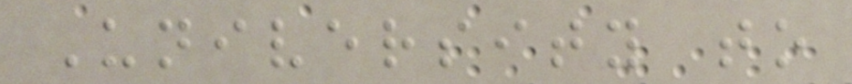University to
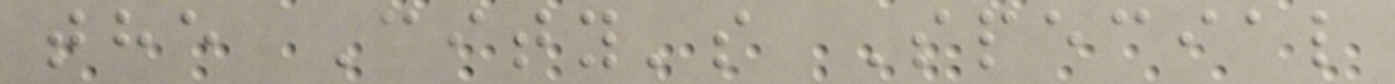the City's Special
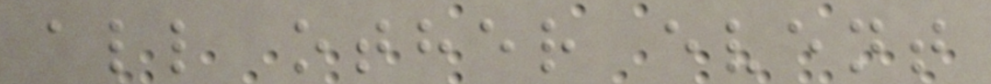all other event
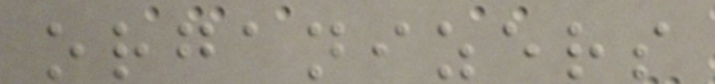organizers
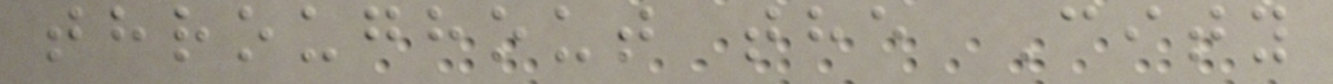throughout the City
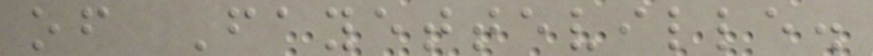of Fayetteville.
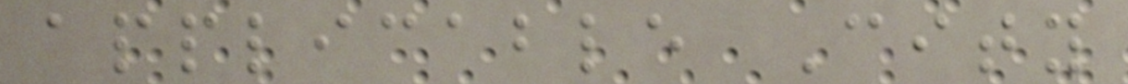applicable City
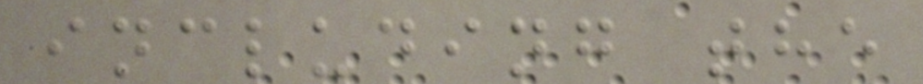including the
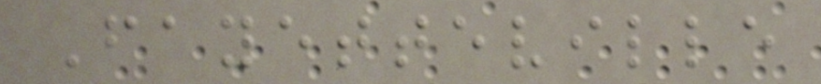Fayetteville
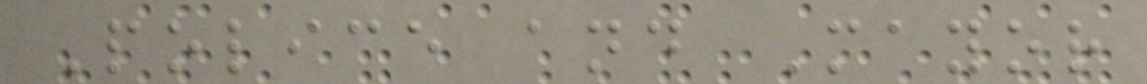Police and Mayor
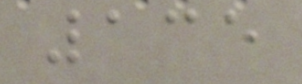135
